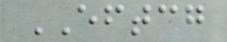EFTCG
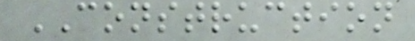CONSTRUCTION
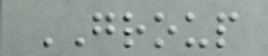GROUP
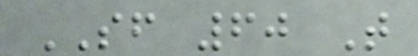SF 60 T
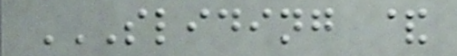SLIDING &
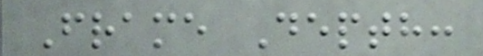Frame Depth:
